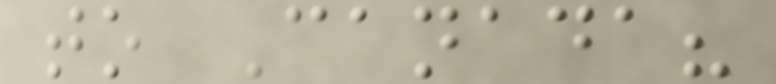to Canada?
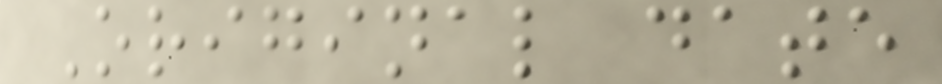Original date
